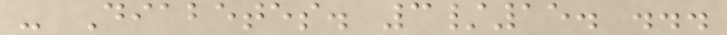- Diabetes. 3/15. ...
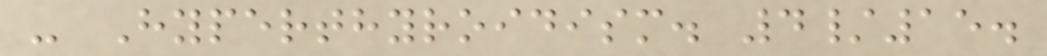- Hyperthyroidism. 4/15.
